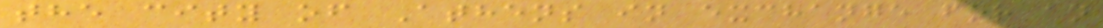the city of Athens in exchange for an
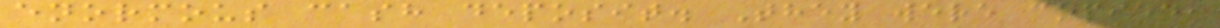enormous cash deposit. They were copied,
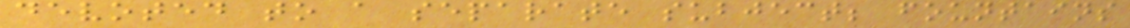devoted to a separate subject; fountains
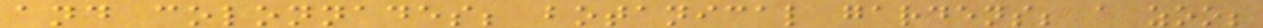and colonnades; botanical gardens; a zoo;
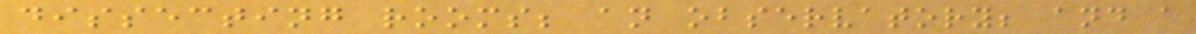dissecting rooms; an observatory; and a
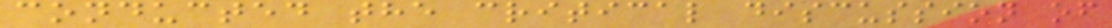conducted the critical discussion of
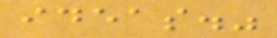ideas."
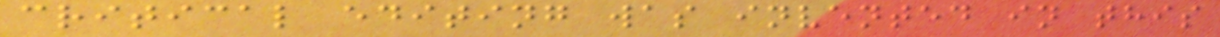critical editing was invented in this
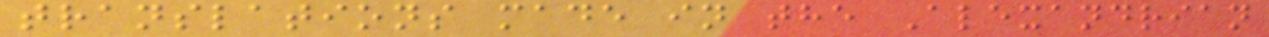translations made in the Alexandrian
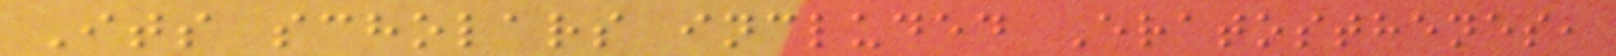Its scholars included Eratosthenes,
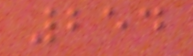254
